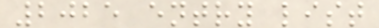2025 entry list
